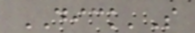DICK'S
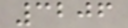3206
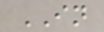IN
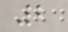2
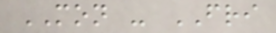MON - FRI
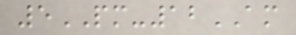5PM-12AM
